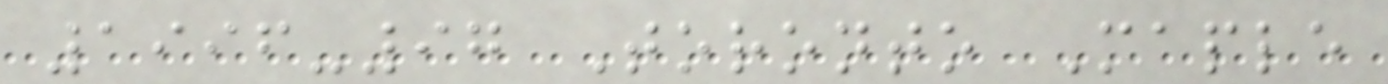1996-97 Toronto Maple
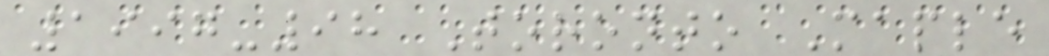1997-98 Toronto Maple
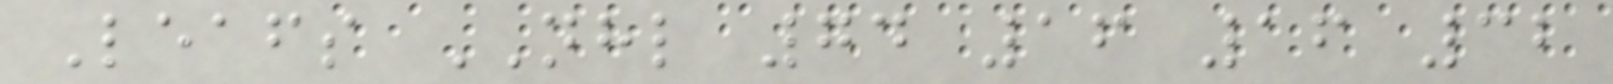Leafs NHL 74 16 16 32
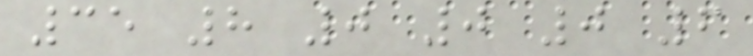35 8 0 0 0 6
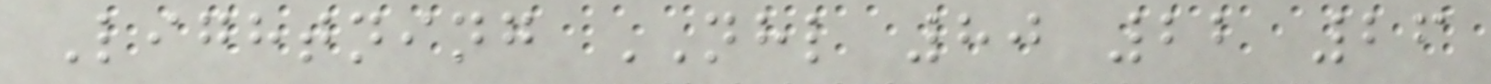Lightning NHL 80 22 26
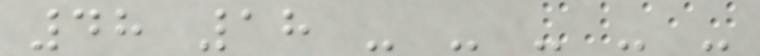48 18 - - - - -
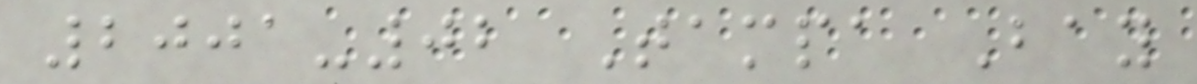2001-02 Tampa Bay
